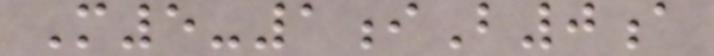M5-1iB0a
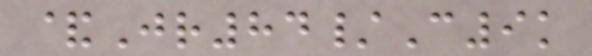&Jr84/C9k
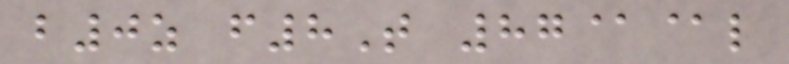b0z f8T 87@@l
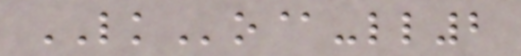LKo@-ll2
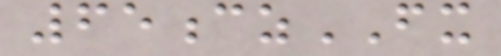65czFX
